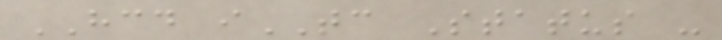HCD iTC Status -
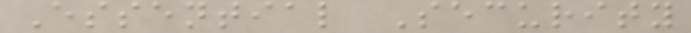Essential Security
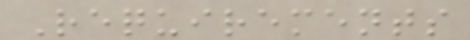Requirements
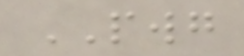PWG
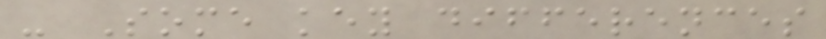- Some key differences
